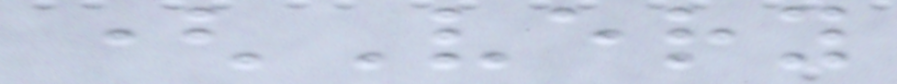(Very
